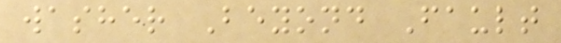washer Beyond Fault
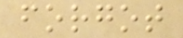forgot
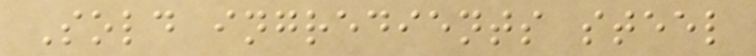Sold ingredients steel
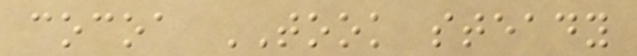cocoa TOOK steady
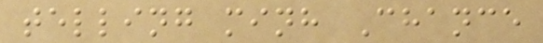telling minh Chance
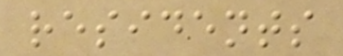residents
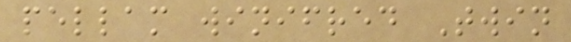pellam winifred Twin
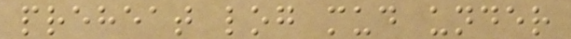preheat log mud under
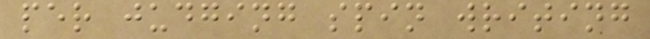per judging spin writing
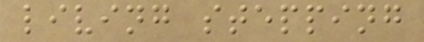living stepping
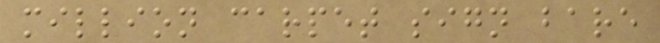million carpet sign bare
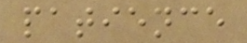patience
